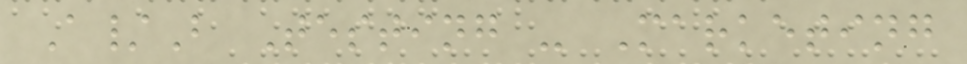A/B Testing - Marketing
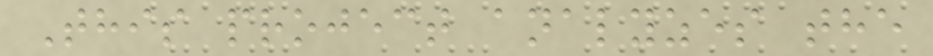This project analyzes the
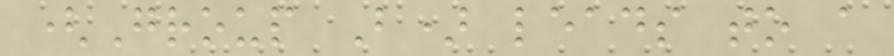(Group B) leads to a
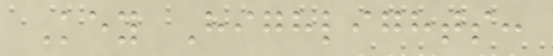Key Highlights:
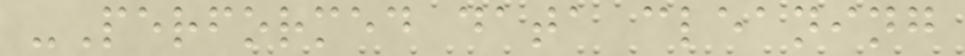-Performed data cleaning
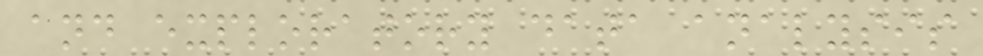and exploratory data analysis
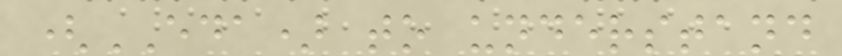(EDA) to understand
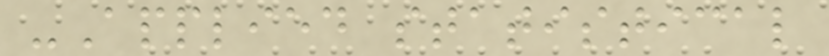-Applied statistical
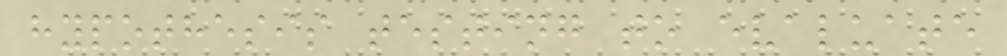hypothesis testing to evaluate
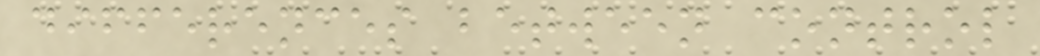differences between control
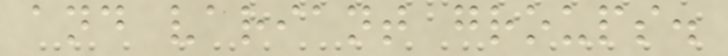and variant groups.
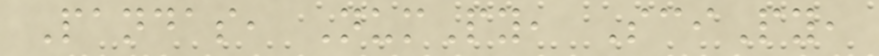Pandas, NumPy, SciPy,
